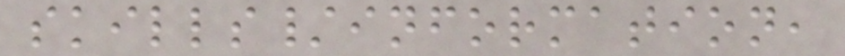skills/information,
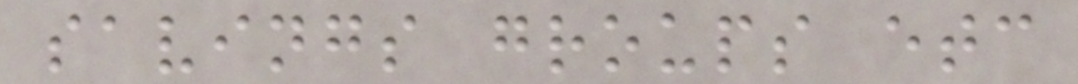savings groups etc
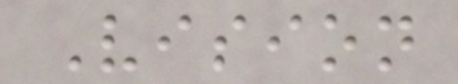Vision
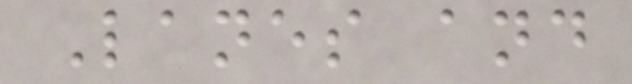Lanes and
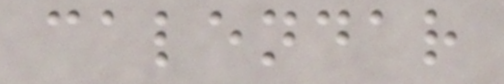calendar
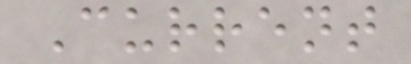Current
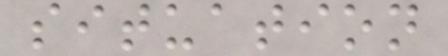situation
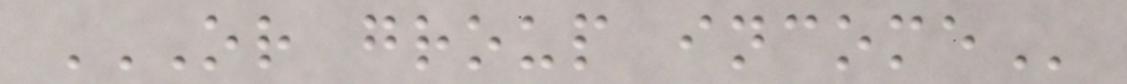OR GROUP INCOME
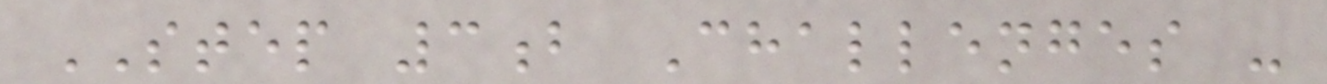STEP 3b Challenges -
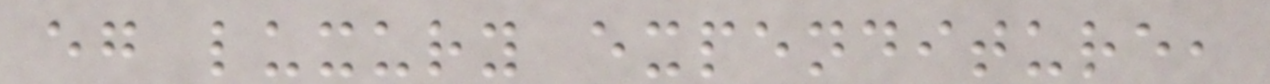eg luxury expenditure,
